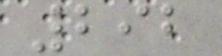292
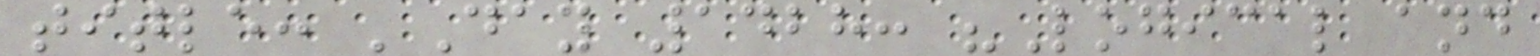title: 'Day 1428: "Logical and
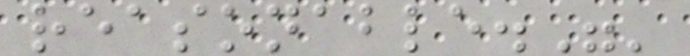reasonable."'
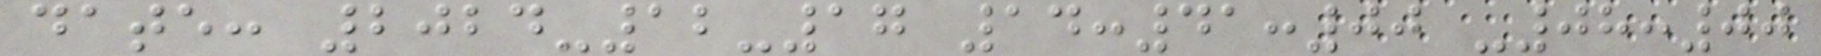date: 2024-12-17 14:41:00 -08:00
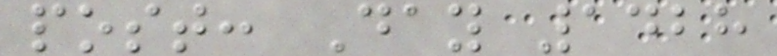post: Day 1428
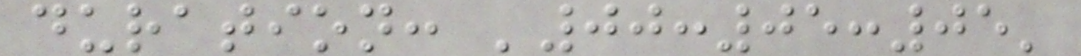duration: '00:05:05'
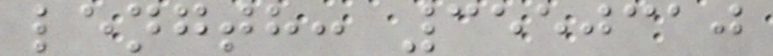length: 3550310
